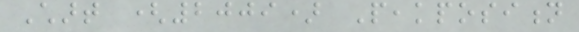Chart (2009) Peakposition
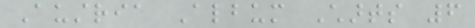Austria Album Charts 6
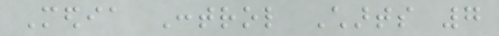Media Control Charts 7
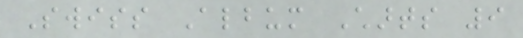Swiss Album Charts 9
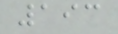193
